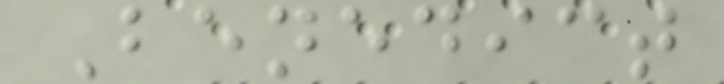Benedict
